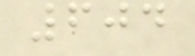604
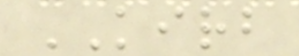KIRB
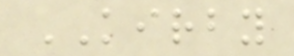KIRBY
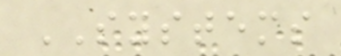SYSTEMS
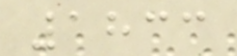1833
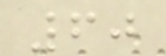60
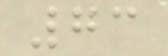73
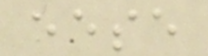eese
